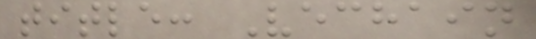title: Vechain
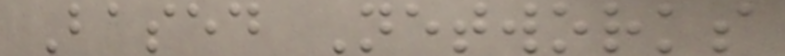Based Networks
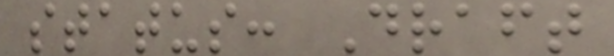status: Draft
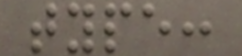type:
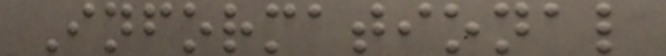Informational
